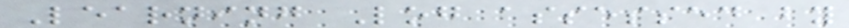Learning Log assessed by
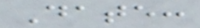Date:
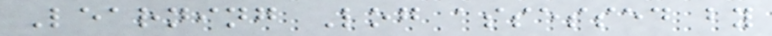Learning Log assessed by
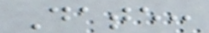Date:
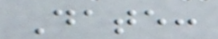Date:
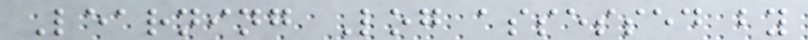Learning Log assessed by
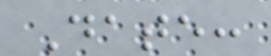Date:
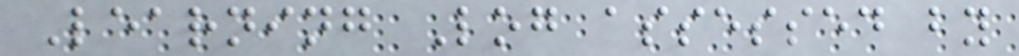Learning Log assessed by
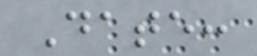Date:
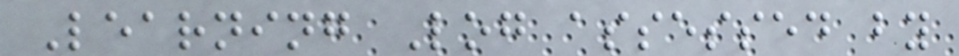Learning Log assessed by
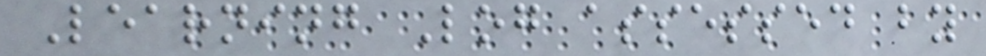Learning Log assessed by
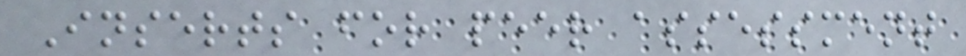Inserts for peer assessment
